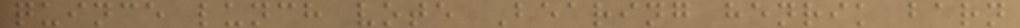quince lunch vote Bearing henrik barn
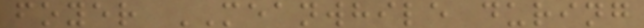foyer MEANWHILE during
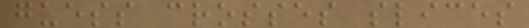guess crosses slices
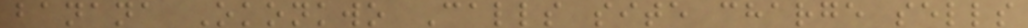banana Okonkwo Calls site charge sells
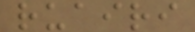ruairi
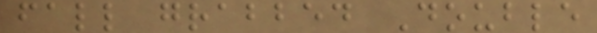fall grabbed Double
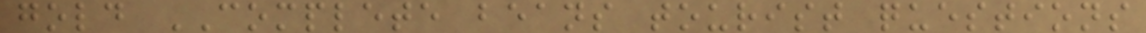gold COMPLETE beans tourist questions
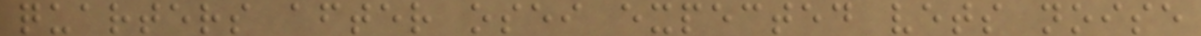quarters after osei expected vets noise
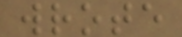wrote
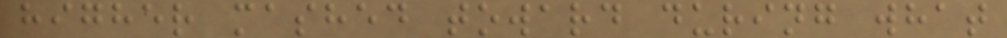higher mashed toward during what
